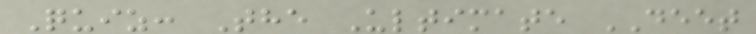Quiz: The Ultimate DEET
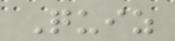Quiz
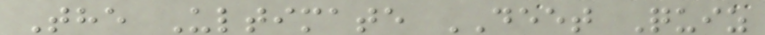The Ultimate DEET Quiz
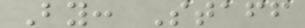By: Staff
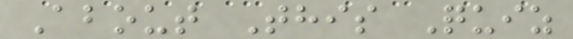About This Quiz
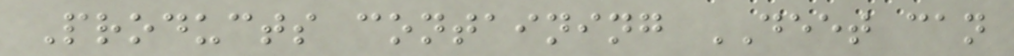Products containing DEET can
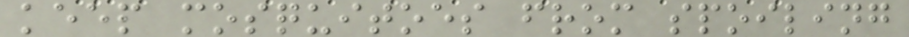keep mosquitoes from spoiling
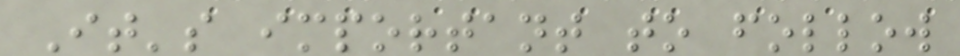It's important to follow
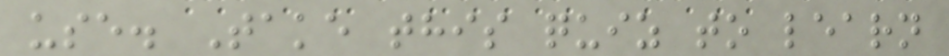use. Take this quiz to learn
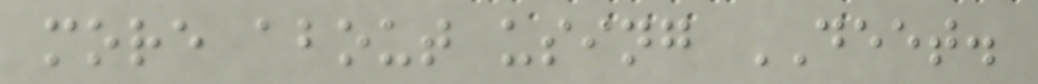more about using DEET.
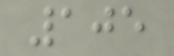105
